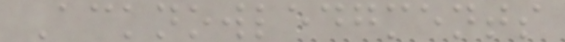Acknowledgments
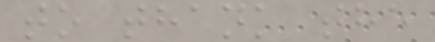to thank the
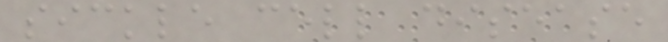sickle cell disease
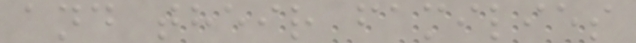and their families
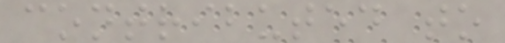contributed to
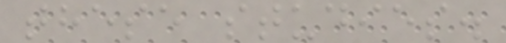these studies.
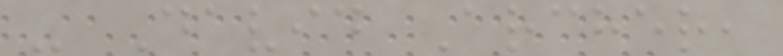- David Archer,
